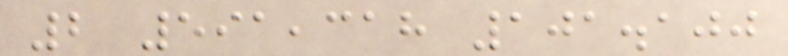2 591,318 101.100
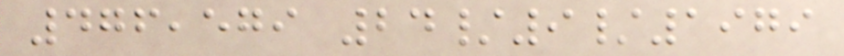476,579 24/9/1979
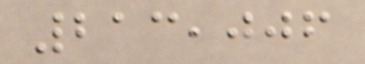213,006
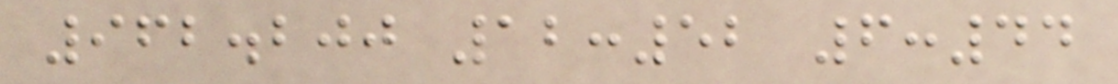962.200 12:52 6:44
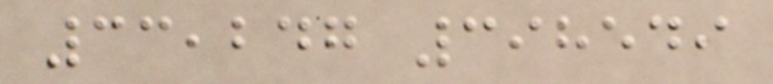33,247 398549
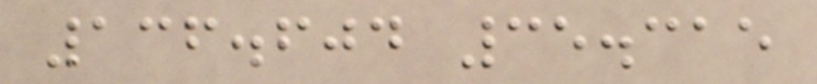136.604 35.315
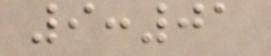9:01
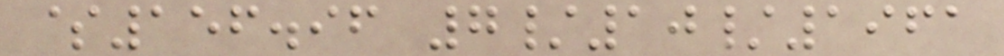$156.96 7/10/1961
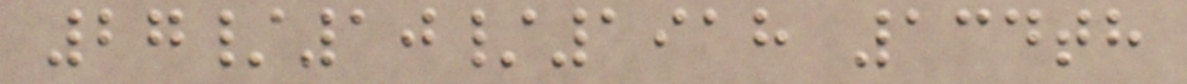27/10/1918 134th
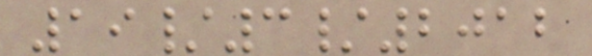19/3/2012
